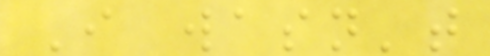I wasn't
